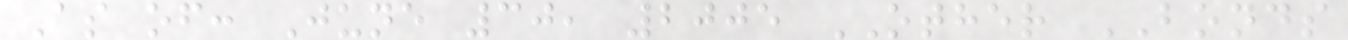As of: June 30, 2005 OTHER BONDS
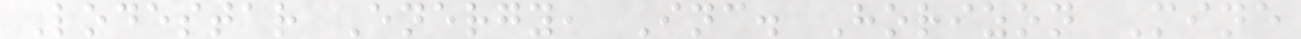Lodestar Energy, Inc. Horizon Mine
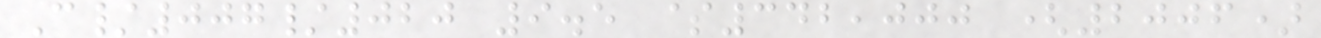C/007/020 9.5 $342,000 (2006)
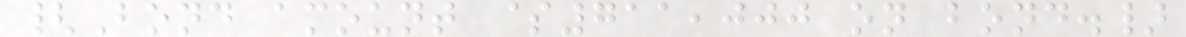{Bond amount $711,000 on bond.}
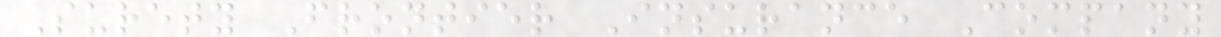Surety Frontier Insurance Company
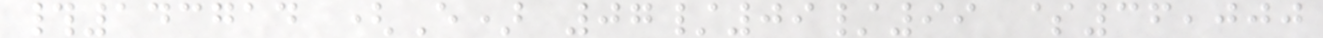#143714 (E) 07/09/99 $36,000
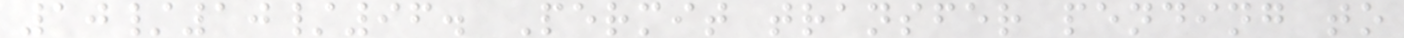10/10/96. Permit transfer pending to
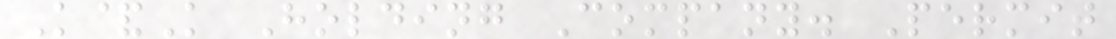K&K Holding Company. Permit
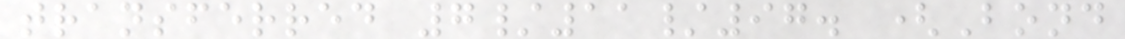transferred 7/11/97. (Bond
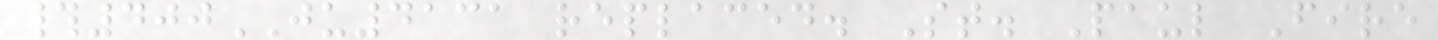#400JU4131 replaced. St. Paul Fire
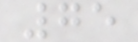75
